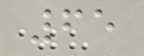65
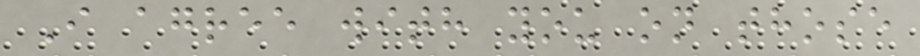I agree with you on those
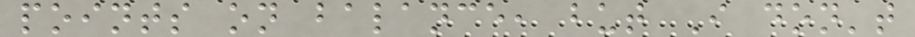points on balance, but I don't
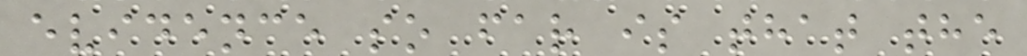evidence so far is that the
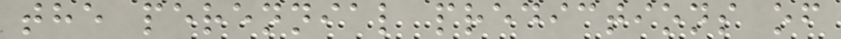the perennial predictions of
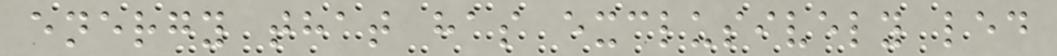energy that has exclusively led
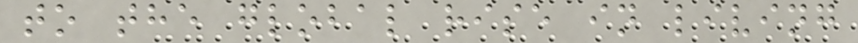to the global rise in living
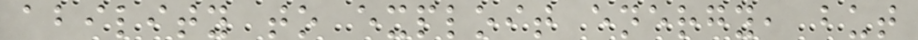ability to exploit energy, but
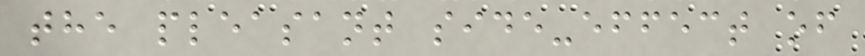the pleasant side-effect of
